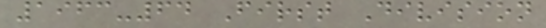1963-64 First Division
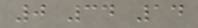0 34 14
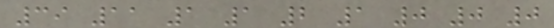39 11 1 1 2 1 0 0 0
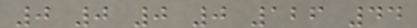0 0 0 0 126 44
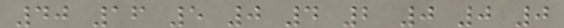40 16 5 0 4 2 0 0 0
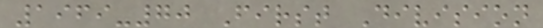1969-70 First Division
